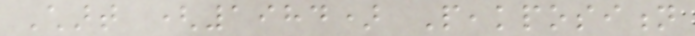Chart (1984) Peakposition
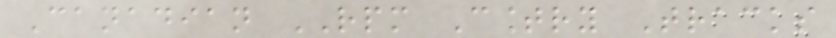Canadian RPM Country Tracks
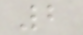2
